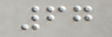67
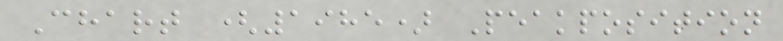Chart (1985) Peakposition
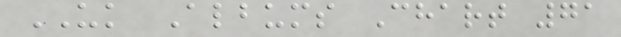UK Albums Chart 71
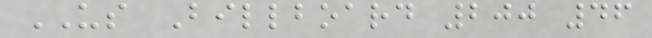US Billboard 200 46
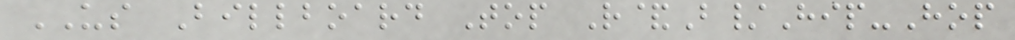US Billboard Top R&B/Hip-Hop
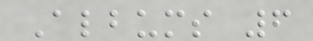Albums 6
